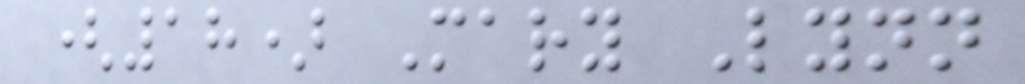(18) Mary Lynn
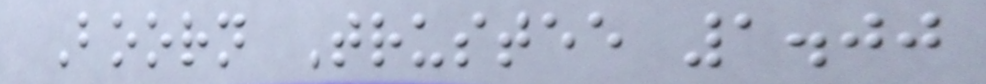Boorn Trustee 1.00
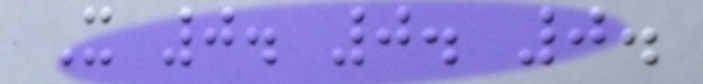X 0. 0. 0.
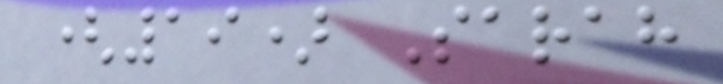(19) Sarah
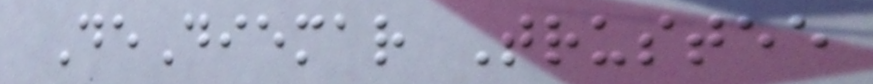DeDiemar Trustee
